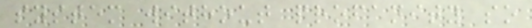system without profanity so
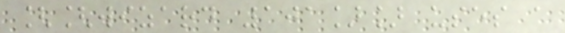[[wizard 101]] uses a
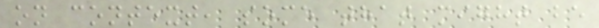on context, some that might be
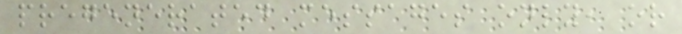pregenerated messages only, or
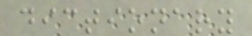dictionary
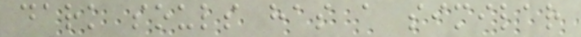dark souls has a similar
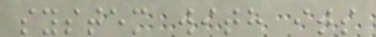system with its
